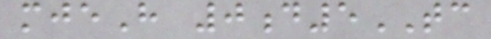mjeH 0d5TC
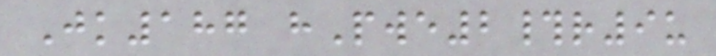Jk187 hPwe2#r9u
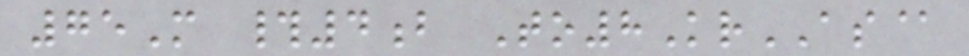75M #4b To8KrAS@
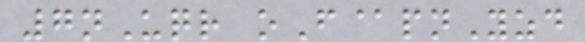7nUqr oF@pnYzd
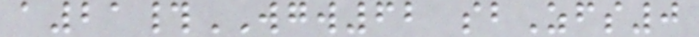a21#WGW62 sbZfs0
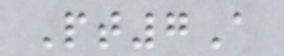Pt7A
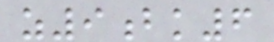z9bk6
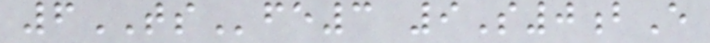6TSfe3 9S0bE
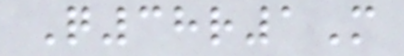Q38r1M
